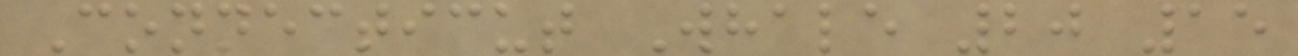Connecticut Whale 20 15
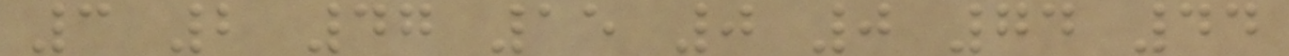3 2 47 15 0 0 74 44
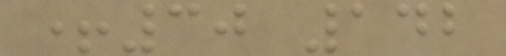+30 142
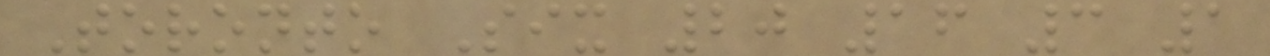Toronto Six 20 16 3 1
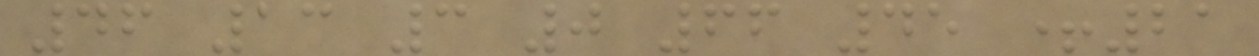46 13 3 0 66 45 +21
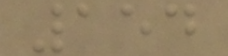154
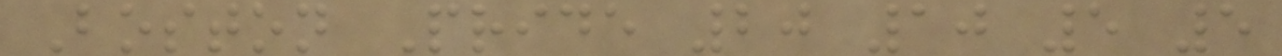Boston Pride 20 10 5 5
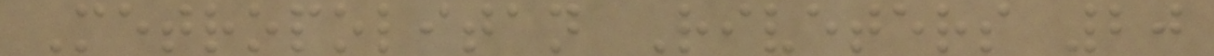Metropolitan Riveters 20
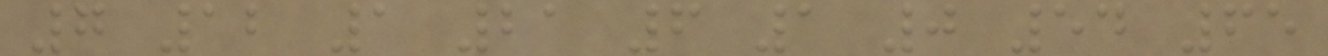7 12 1 21 6 1 0 54 65
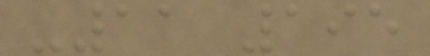-11 195
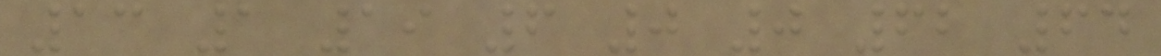13 1 19 6 0 0 62 64
